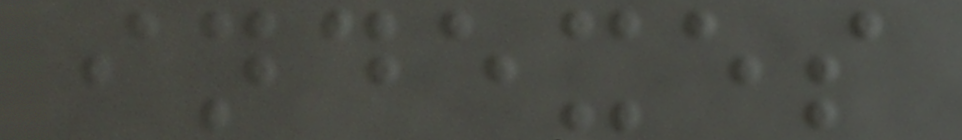indexes
